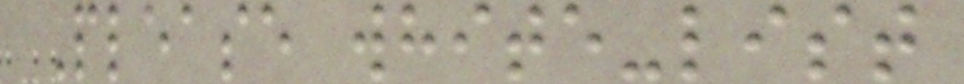Please white-list
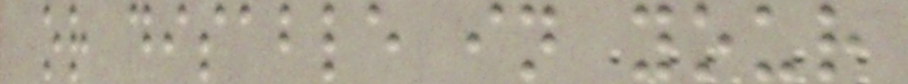or disable in your
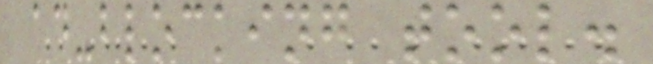ad-blocking tool.
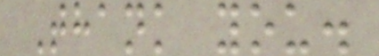Thank you.
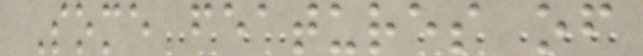Some features of
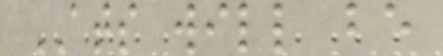ATS will be
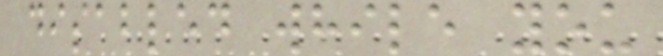disabled while you
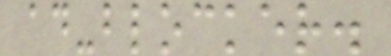ad-blocker.
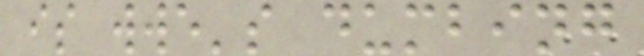is wwe's dumbing
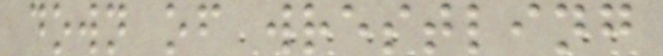down of wrestling
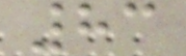83
